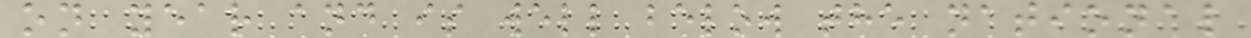on year and is well below the national
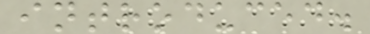introduced.
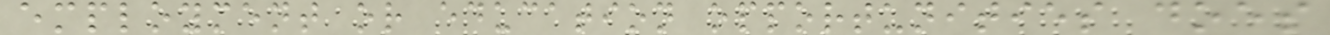employment or education opportunities does
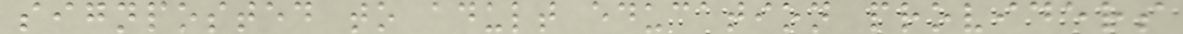signposted to adult education providers
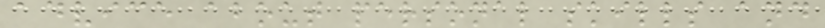advice about personal skills and
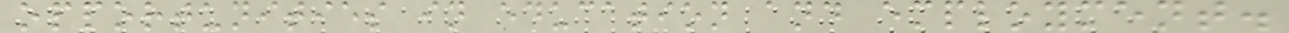opportunities in education and employment.
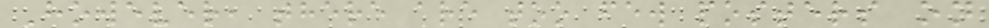However, there are too few posters on
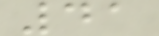41
